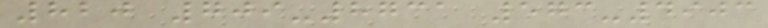820 709-8731 573-4903
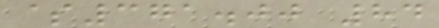$371.00 84
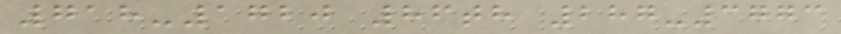718-1720 86th 287-3773
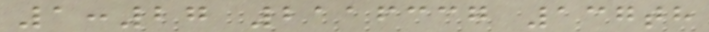1:27 2116337 137th
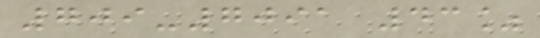709-7091 43%
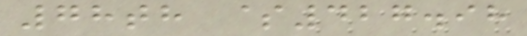78th $427.98
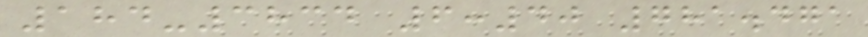184-3834 6:40 781.471
